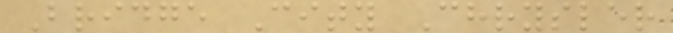Bridge City Chrysler
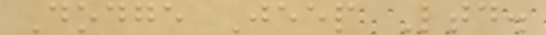Dodge Jeep Ltd.
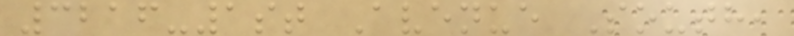3216-1st Avenue South,
